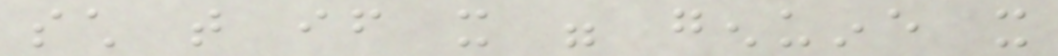such that if it were genuine it
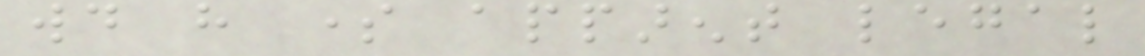would have some apparent legal
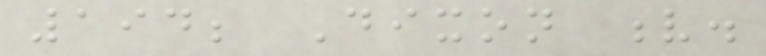194; Dixon v.
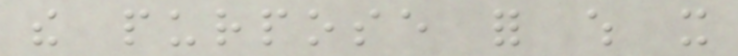the purpose for which it
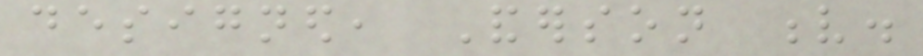designed, Anderson v.
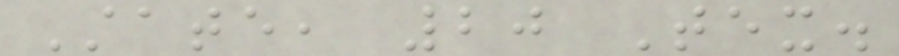State, 20 Tex.
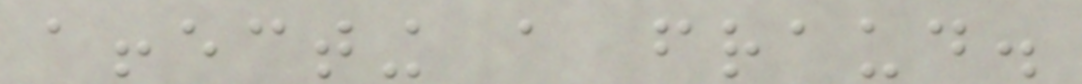affecting a fraud.
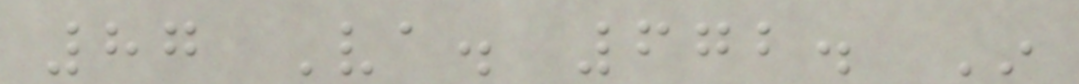87 Va. 672. In
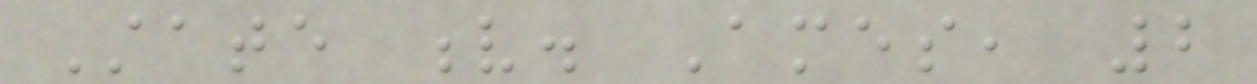State v. Ames, 2
